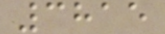3815
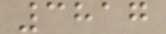3817
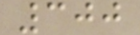300
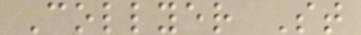Collyer St
